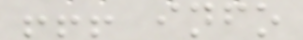!!! info
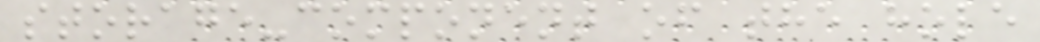storage-component of the hole
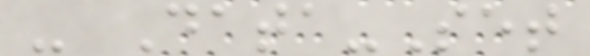- Data-Set
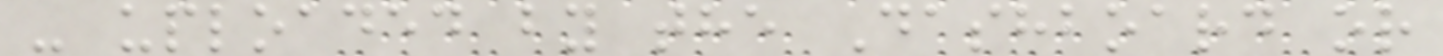- uploaded by the Dashboard or
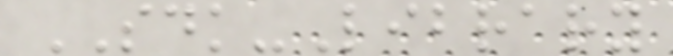SDK-Library
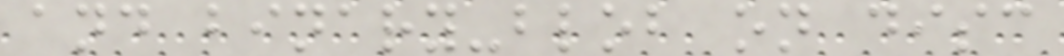and binary-blob on disc
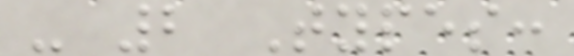- 2 Types:
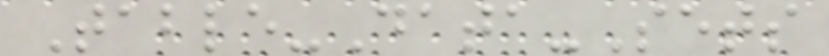Table-Data-Sets
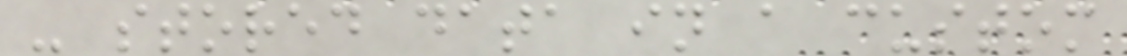- stored data in a custom
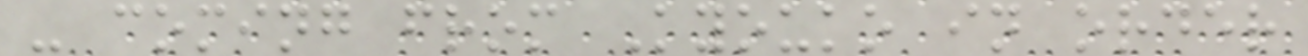- coming from Kyouko in order
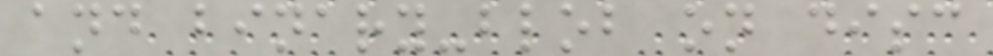and binary-blob on disc
